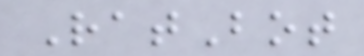RatBot
